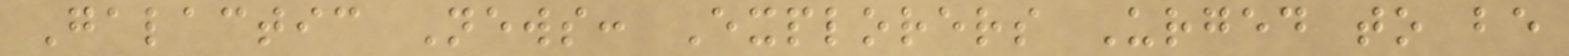Galactic News: Explorers Urged to be
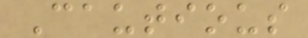Cautious
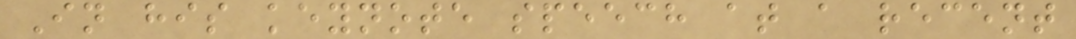In his keynote speech at a recent
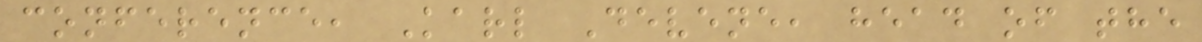conference, Karl Devene, head of the
